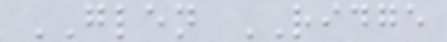GLEN RIDGE
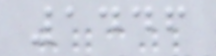1446
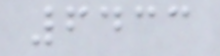6433
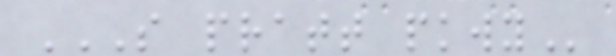S PRATT PKWY
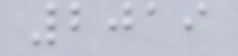2019
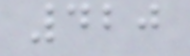420
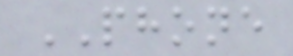PHONE
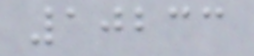10233
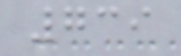739
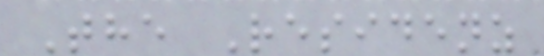The Residenz
